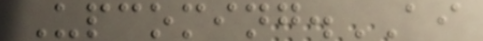Upcoming.AI
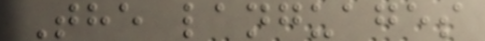The languages
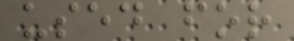used for
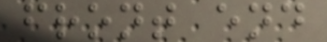front end
